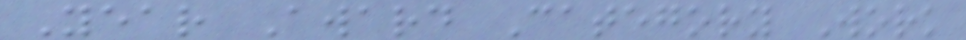Year Award Category Work
